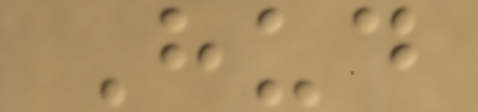Hud
